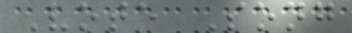Vote Song
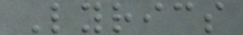Lyrics
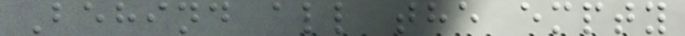Behind all the empty
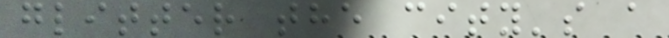glitter the city's a
